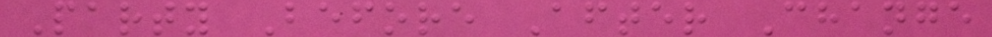Party Before After Change
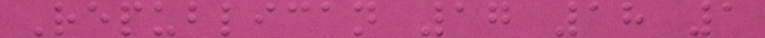Republican 17 18 1
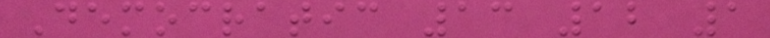Democratic 13 12 1
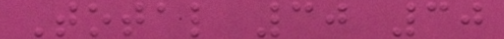Total 30 30
